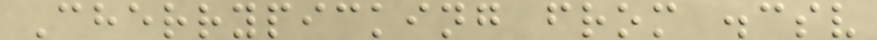Cherrypicking from .csv
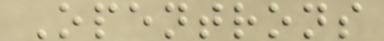Opentrons
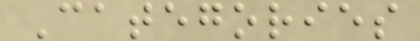Categories
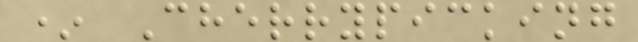* Cherrypicking
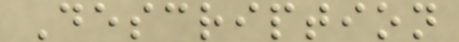Description
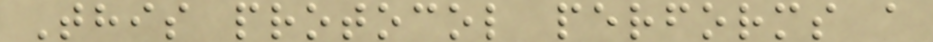This protocol performs a
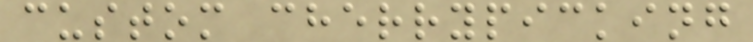custom cherrypicking
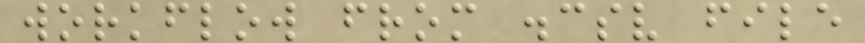workflow from .csv file
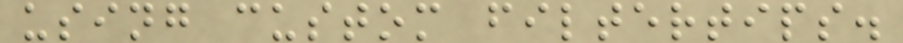using custom filtertips.
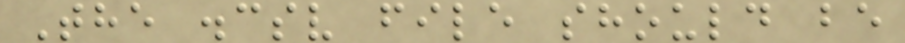The .csv file should be
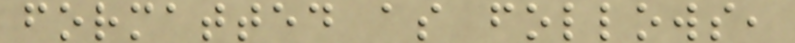formatted as follows,
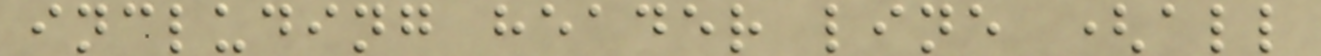including header line (all
